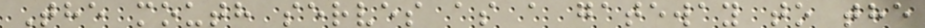The mouth serves as a gateway to the
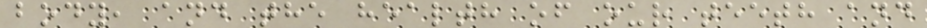body, and the health of our teeth and
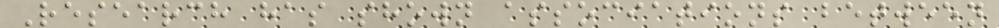Research has shown associations between
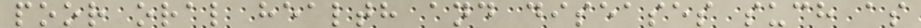poor oral health and diseases such as
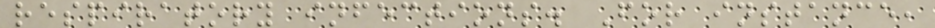respiratory infections. For instance,
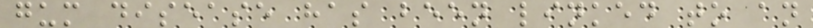gum disease has been linked to an
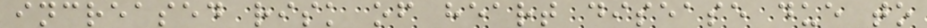increased risk of heart disease due to
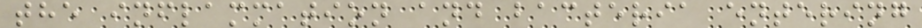the inflammation and bacteria entering
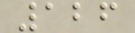126
